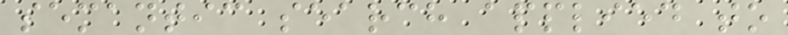semantic search applied to
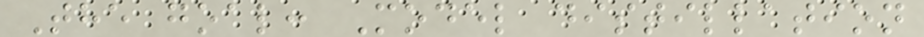The goal: Model distillation
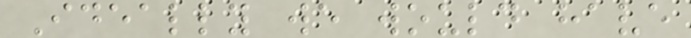Ideally we would have
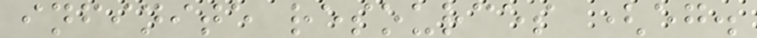infinite resources (eg.
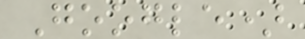Google)
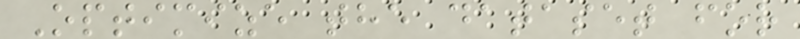Optimize the dataset for
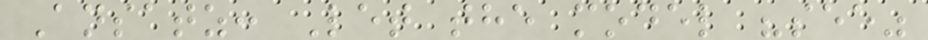Ansatz: Let the model "see"
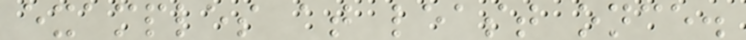examples at least once.
